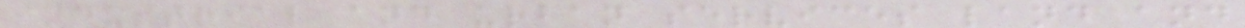industrial and urban services land and
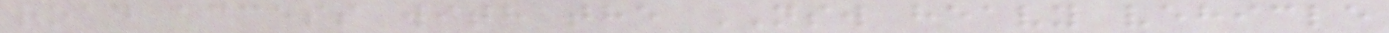road access with the NSW heavy vehicle
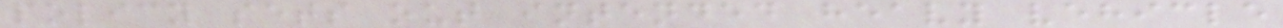policy sets out intended heavy vehicle
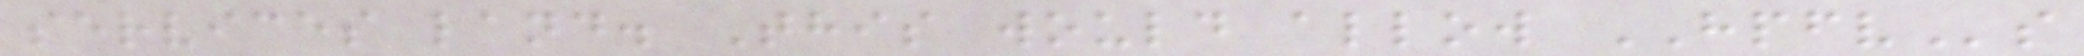services land. This would allow HPFVs
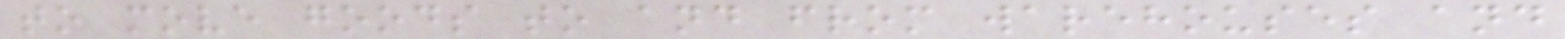to move goods to and from warehouses and
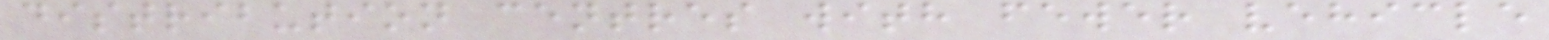distribution centres with fewer vehicle
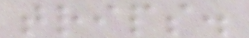trips.
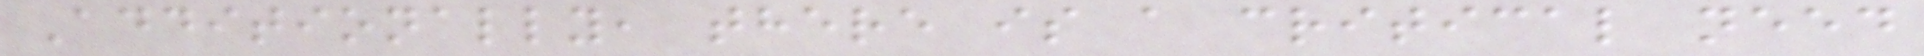Additionally, there is a critical need
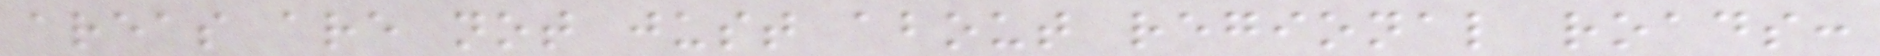areas are not just about regional roads:
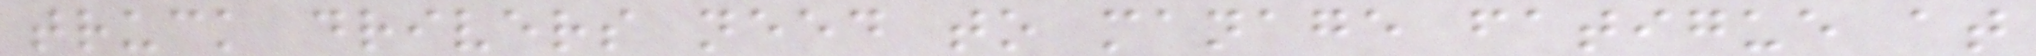truck drivers need to manage fatigue at
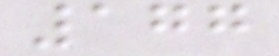177
